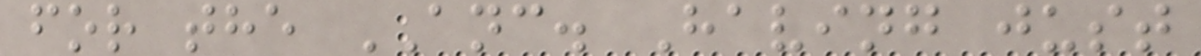for the ANC. Having just
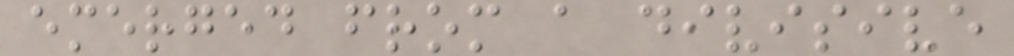emerged from a divisive
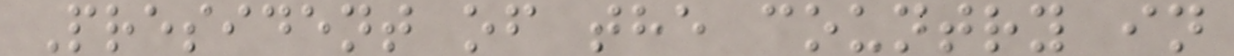President of the country in
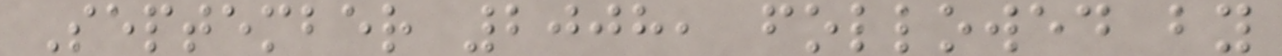September 2008, followed by
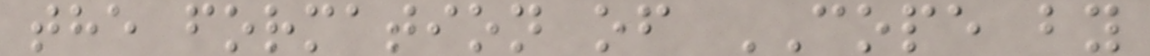the formation of COPE by
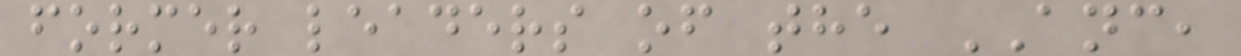former leaders of the ANC,
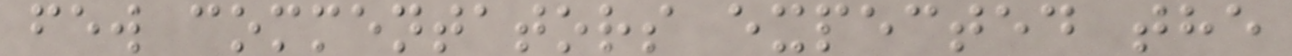few commentators expected the
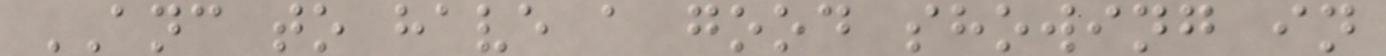ANC to have a good showing in
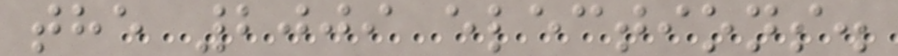the 2009 elections.
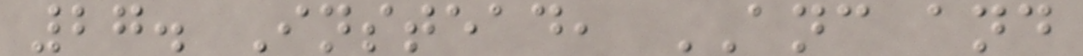27. Instead, ANC and
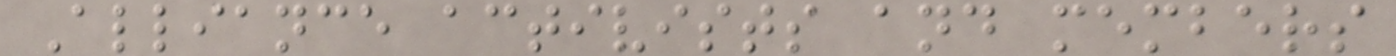Alliance activists and members
